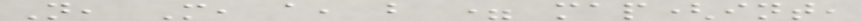N, M, a, b = map(int,
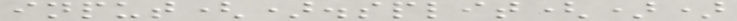input().split())
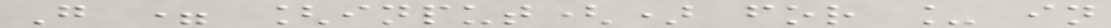G = [input() for _ in
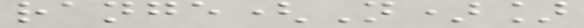range(N)]
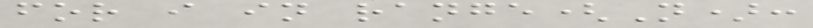for i in range(N):
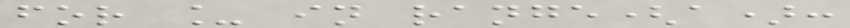for _ in range(a):
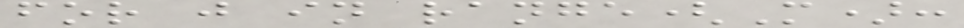for j in range(M):
